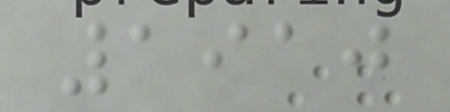1910
